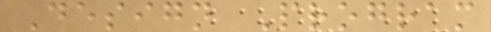Design Program
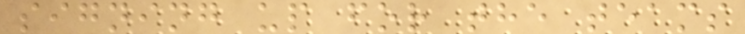signing up for the teams
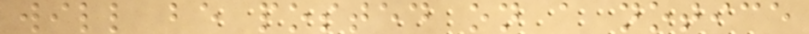will be posted on a notice
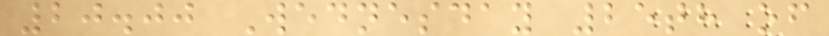20.00 Wednesday 25th of
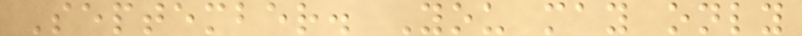September. You may only
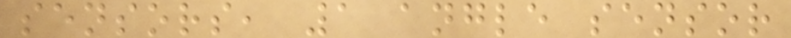sensors, 1 angle sensor
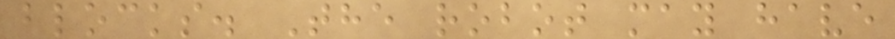blocks. The robot may have
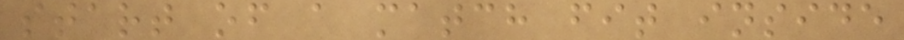start of a match fit inside
